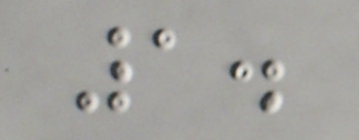1.
